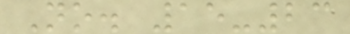No. 15-23
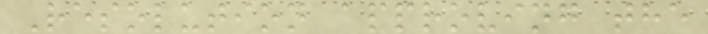Resolution approving the
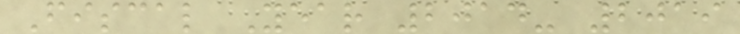Fiscal Year 2014- 2019
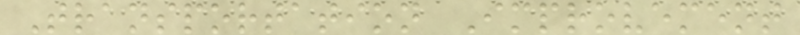Transportation Improvement
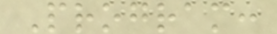Program:
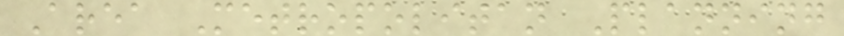Area Metropolitan Planning
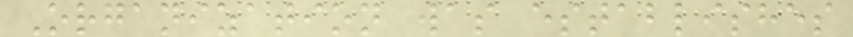Organization was establishes
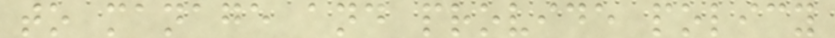to manage and provide policy
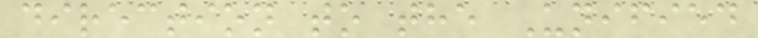direction to the Unified
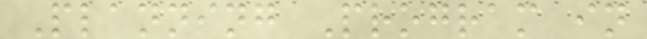Planning Program in
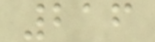216
